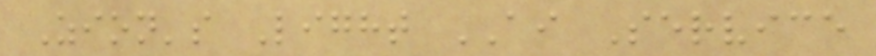Zion's Light AI Service
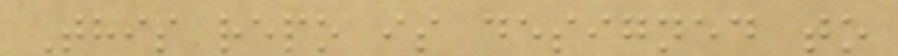This repo is designed to
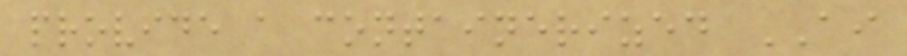provide a containerized AI
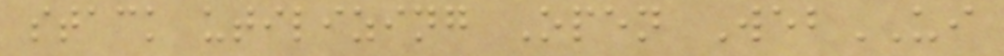stack utilizing Open WebUI
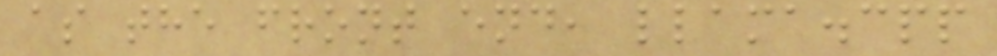as the front end, llama.cpp
